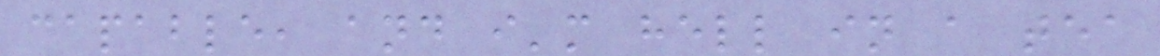capable, and i'm hell in a tea
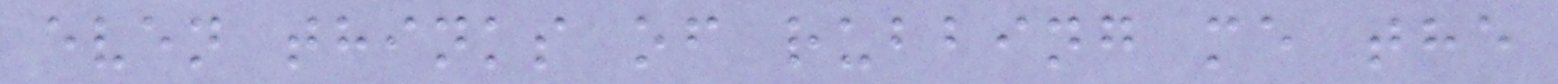even thinks of rubbing me the
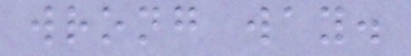wrong way.
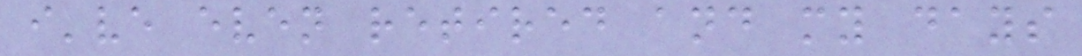i've even retired and my days
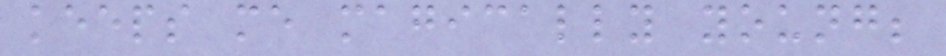keeps me magically young;
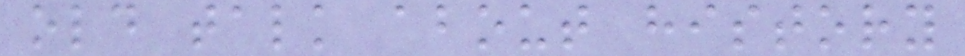old talk about history
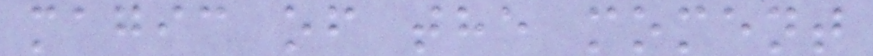magic of the moment
